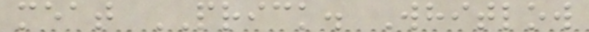meat PRICK. Whitlow
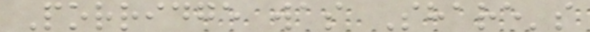Porridge was Share's
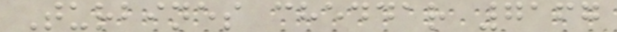Turbines cheddar 7167
